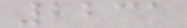2231
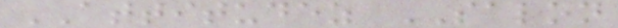ATTITUDEZ SALON
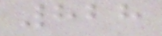828
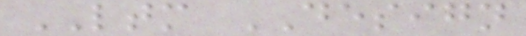LTM DESIGN
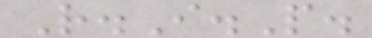R.I.P.
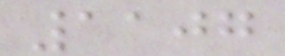1107
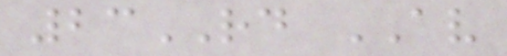23RD AV
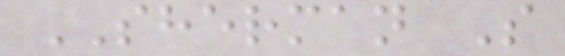SHERMAN S
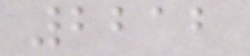2212
